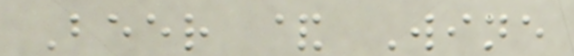Beer & Wine
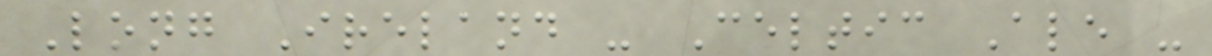Long Ireland - Celtic Ale -
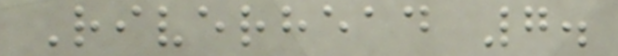Riverhead 7.
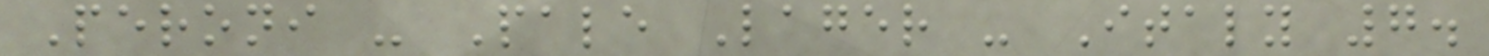Peroni - Pale Lager - Italy 7.
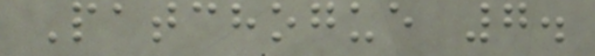Patchogue 7.
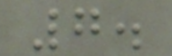7.
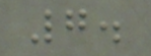7.
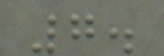7.
